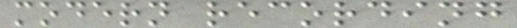modern recording
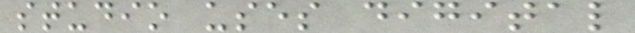studio uses digital
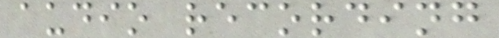audio recording
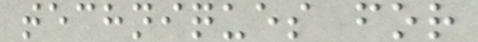techniques for
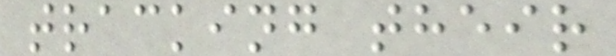tracking their
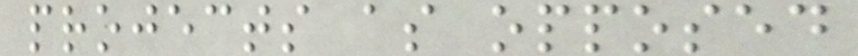projects as opposed
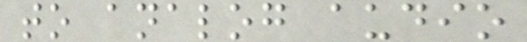to analog audio
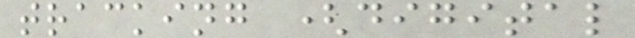tracking (digital
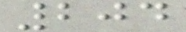204
